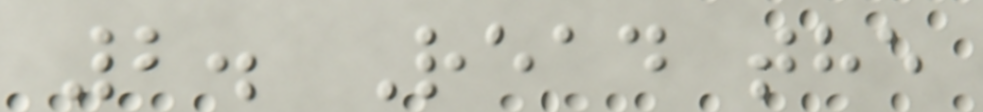2. Read the
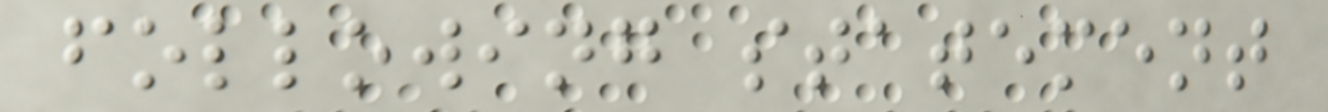following statement
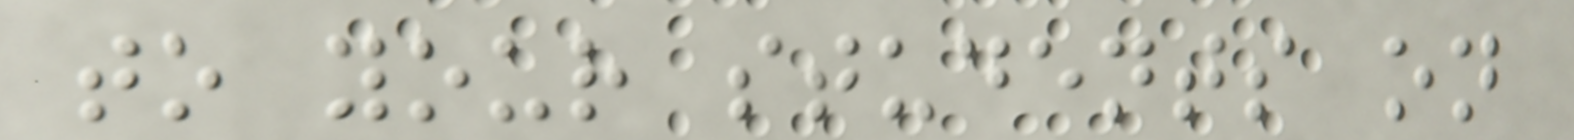to your students on
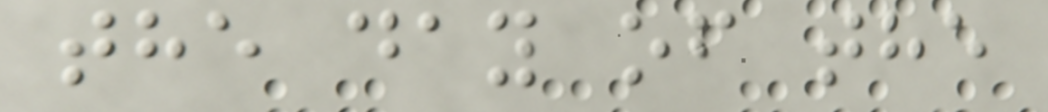the day of the
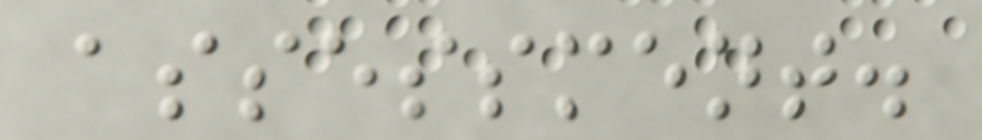assessment.
